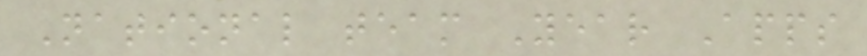National team Year Apps
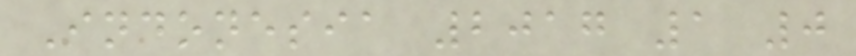Indonesia 2017 1 0
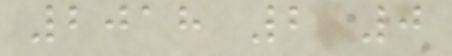2018 2 0
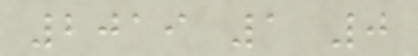2019 1 0
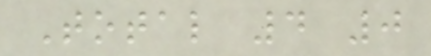Total 4 0
